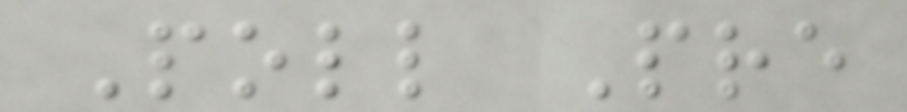Poll Pre
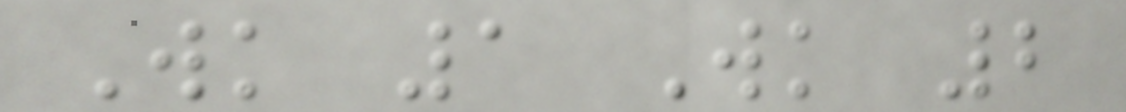Wk 1 Wk 2
